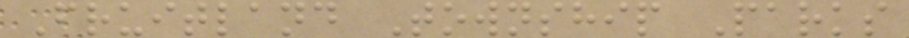Fruitland Township Parks
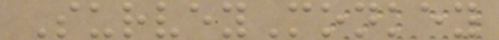SurveyMonkey
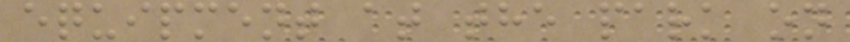equipment at the park on
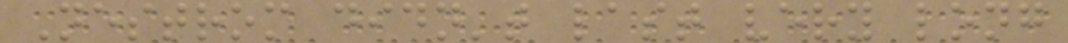Nestrom didn't last very long
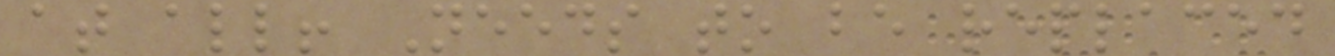at all! Needs to be replaced
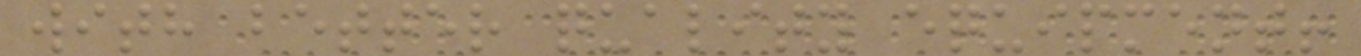with better quality equipment!
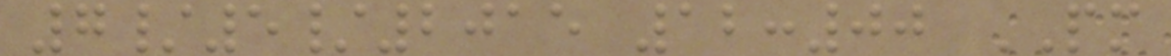7/5/2015 12:00 PM
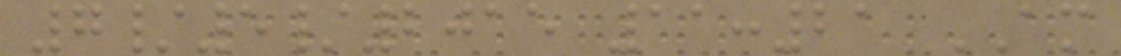7/5/2015 11:21 AM
